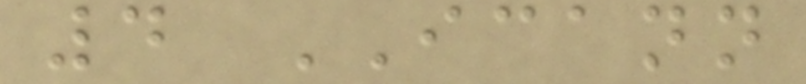4 ICANN
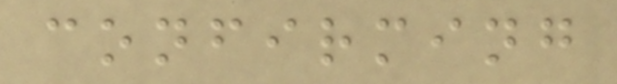confirming
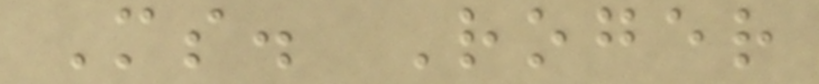Ms. Roger
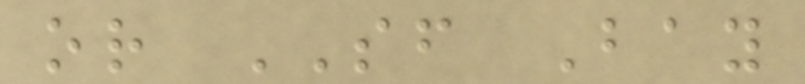or SF Bay
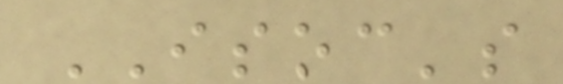ISOC's
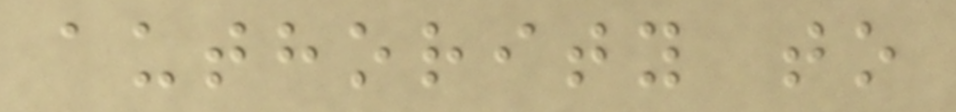authority to
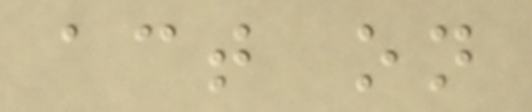act on
